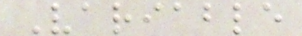Variable
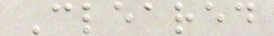Cleared
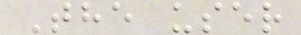The user
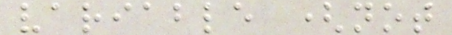variable (not
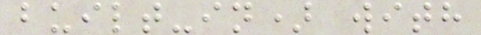built-in) with
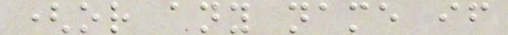(or any name if
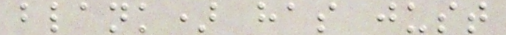blank) has just
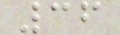36
